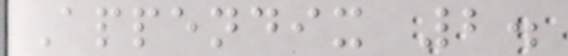Appendix 2.
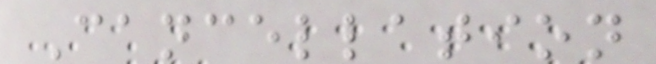Cancellation
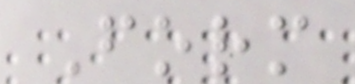Form
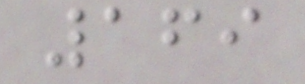169
